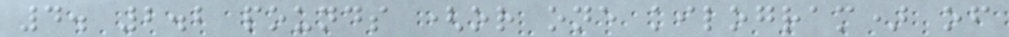4. 2.2 pounds (or one kilogram) of
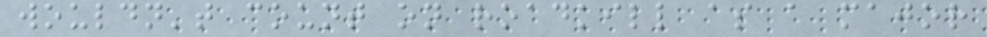wouldn't count on roadkill as a major
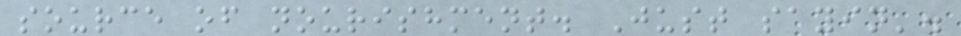source of nourishment. Just sayin'.
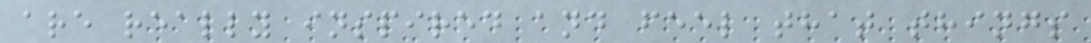are really inspired and feel that things
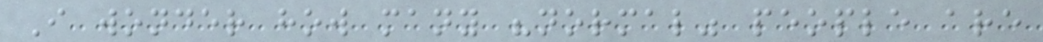I wonder how many "normal" people are
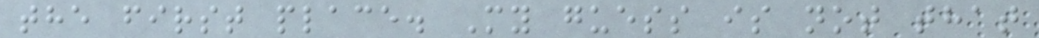the first place. My guess is not that
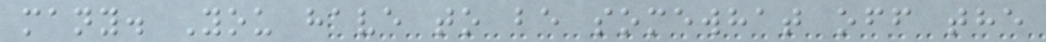many. You have to be somewhat off the
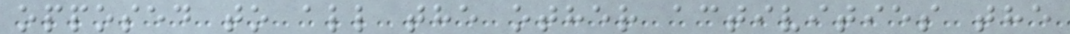opposed to all the other activities the
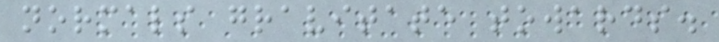normals gravitate towards.
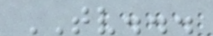TV...
